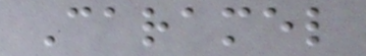Caramel
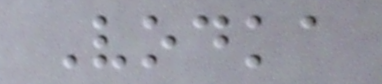Vodka
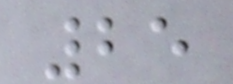25
